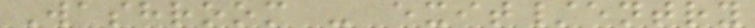Washroom - exit/entry
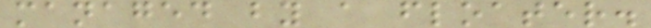managed by a floater.
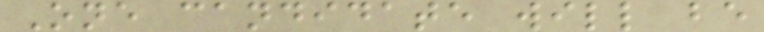One candidate will be
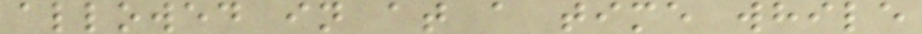allowed in at a time while
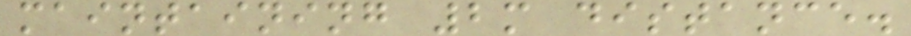maintaining 2m distance.
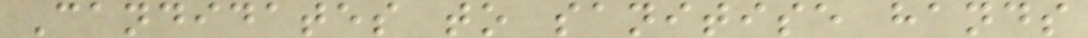Candidates to sanitise hands
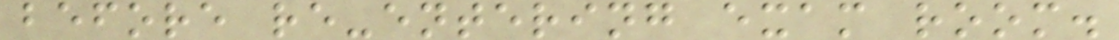before re-entering exam room.
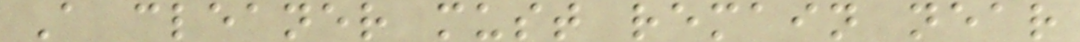A cleaner must remain near
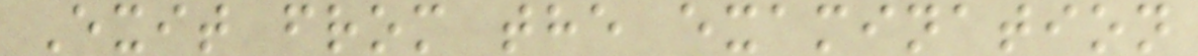Exit from the examination
